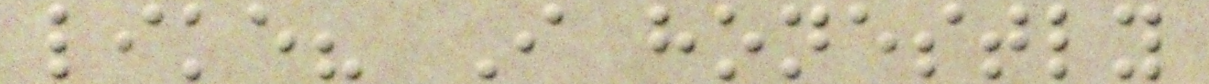like? I honestly
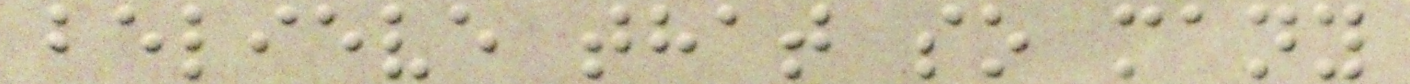believe that so many
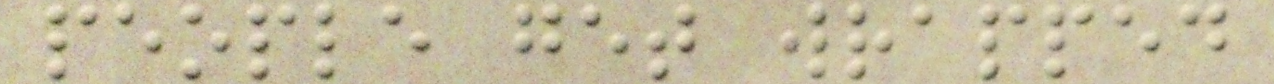people get wrapped
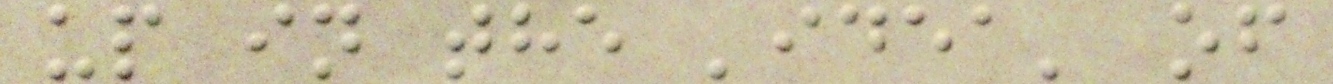up in the 'idea' of
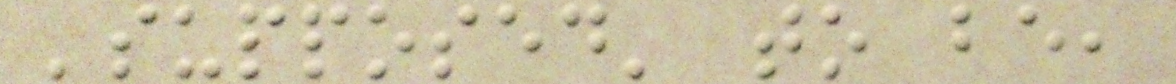'supposed' to be,
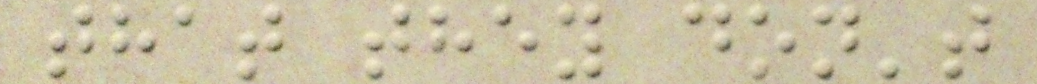that they don't
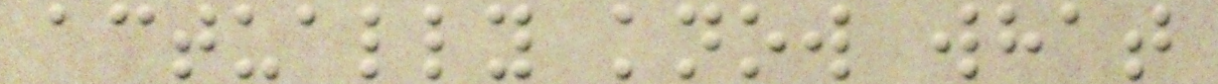actually know what
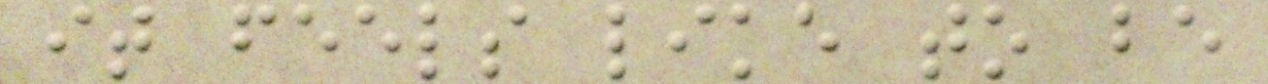it feels like to be
